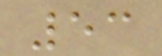53
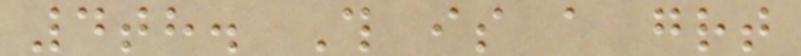4th. This is a great
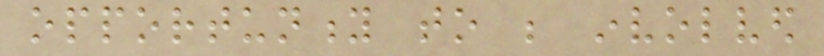opportunity to be involved
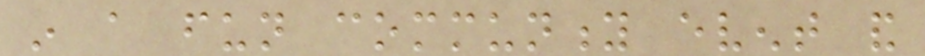in a fun community event and
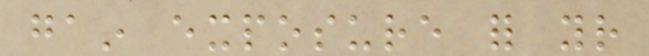gain exposure for your
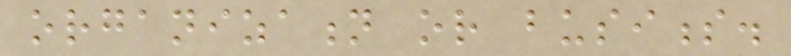organization or business.
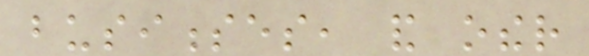businesses, and other
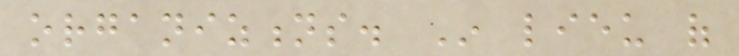organiztions. In lieu of
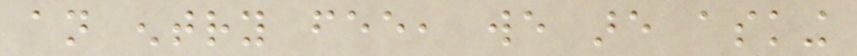an entry fee, we are asking
